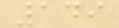149
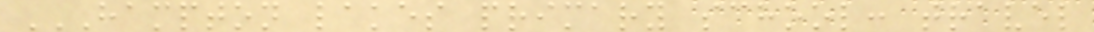HAMPTON LAKES PRIMARY SCHOOL: TRAVEL
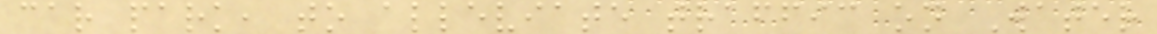car park, to alleviate traffic on Water
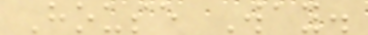House Way.
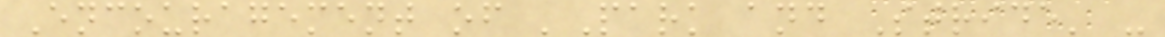Encouragement of 'Park and Stride' -
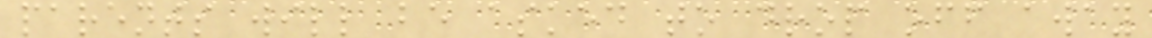parents will be asked to drop off away
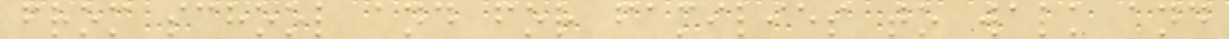from school and for families to walk and
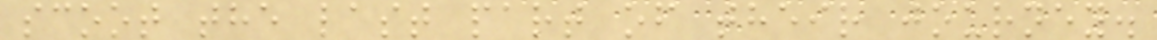scoot the last part of their journey.
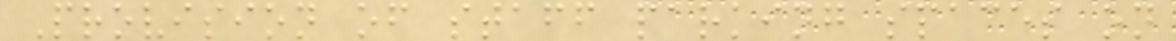Provision of staff parking spaces on
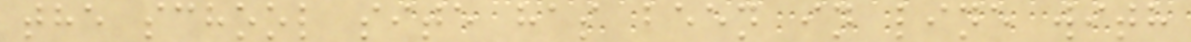the school site has been in line with
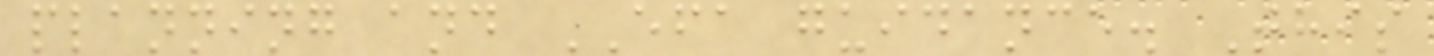planning and EFA guidance. This
